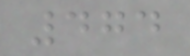474
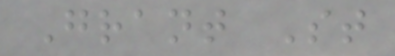Grant St
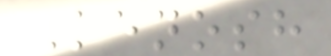Kenosh
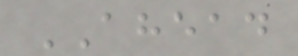AHEAD
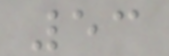53
